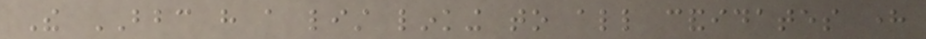The BBC have a list linking to all candidates here
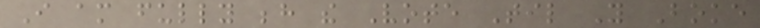I am fully behind the Vote Til You Boke
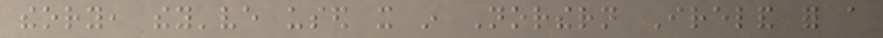theory, they've used it in Northern Ireland for a
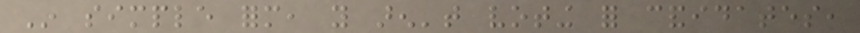In simple form, you aren't voting for candidates,
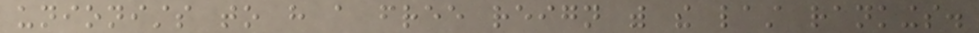unionists to have a free reign with the last rankings.
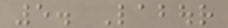5. Labour
